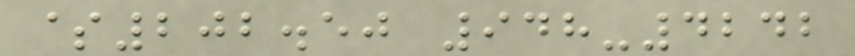$202.50 948-4242
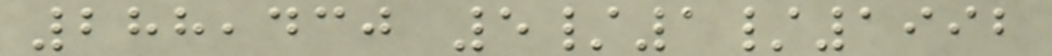288,430 5/1/1992
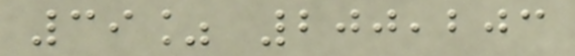39% 200,203
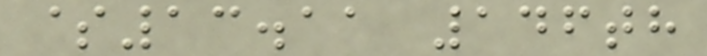$13.11 146th
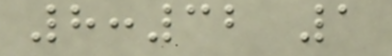8:32 1
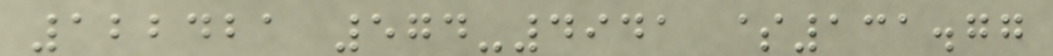122421 574-4941 $131.77
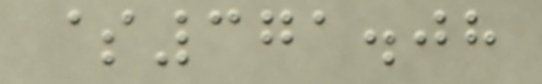$371.08
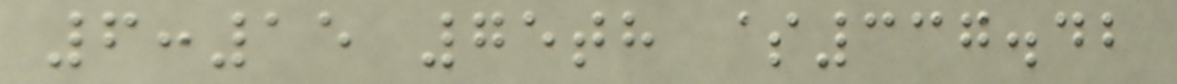6:15 75th $337.42
